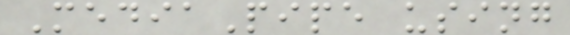MediaPipe using
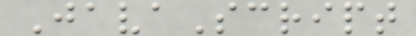JavaScript
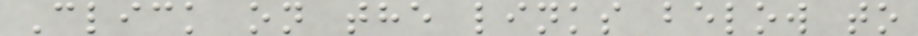Click on the links below to
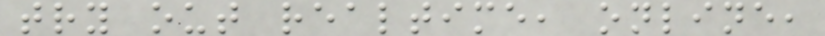try out realtime, online,
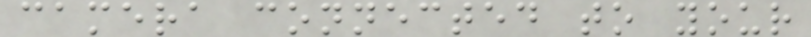camera connected to your
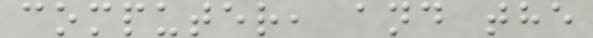computer, and the
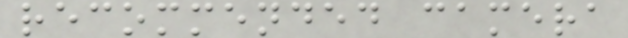recommended camera
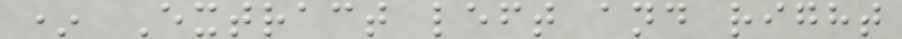* Extract left and right
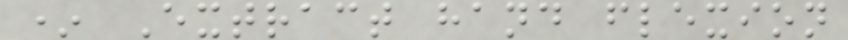* Extract hand flexion
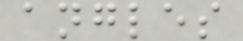angles
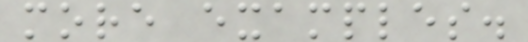more examples.
